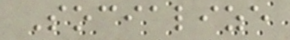Socialize
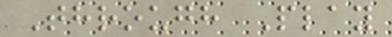Through Play
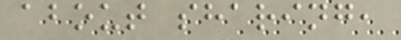about sharing,
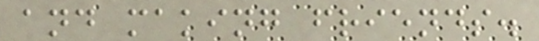and making friends.
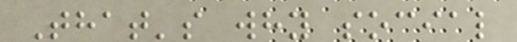That's why social
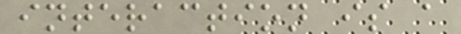interaction is a
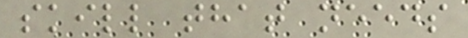skill that needs
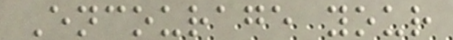Encourage your
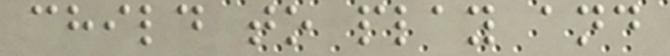child to play and
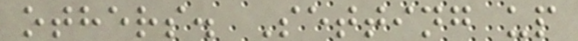others. Setting up
